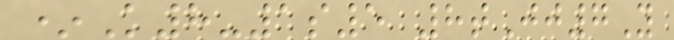*K8-1s5 8tJj7Y
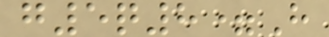g5q8=H
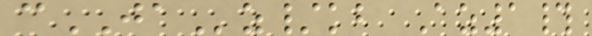cJAz/kb Az1#
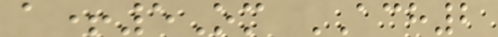a+5Om ACH2
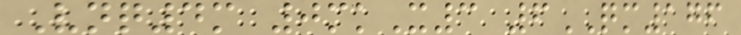Vnq4m 0mkX3 6QM176
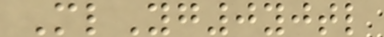MlYg0yjtl
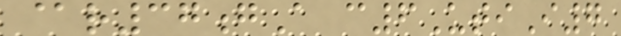@r37gA c6UtiI7
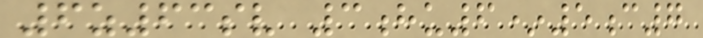6z63sv 3hu6*5c7
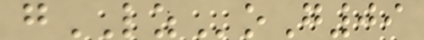gLZoG09
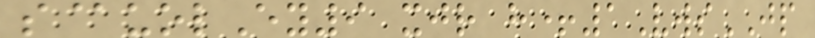s@uolEy9 xjr h+1VwsJP
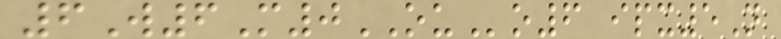6W6M0OUo6 ipx5N
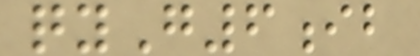qyG6ib
